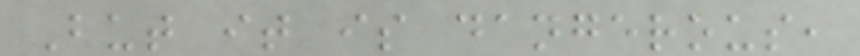But it is dangerous,
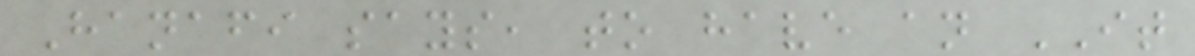Hanafi says, to have an IT
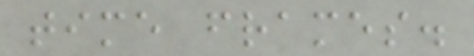time frames.
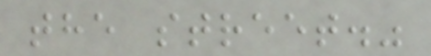the street."
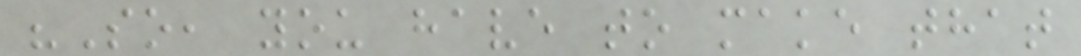"So, you have to make that
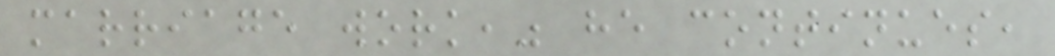marriage work," he continues,
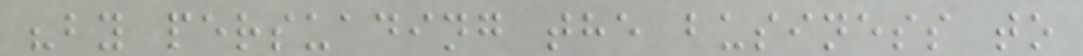"by persuading the business to
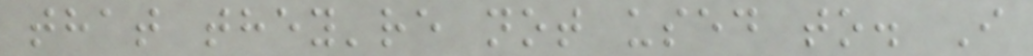that they're not used to. I
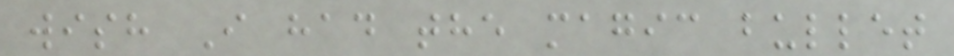wish I had the magic bullet
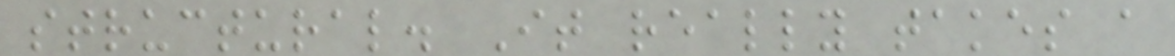structural. It really takes a
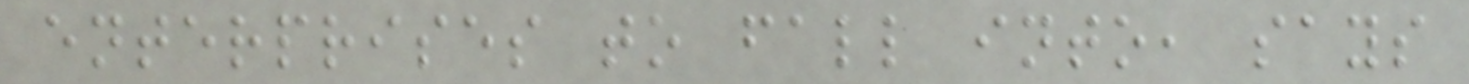enterprises to fall into, says
